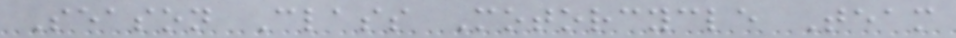Season Class Motorcycle Team
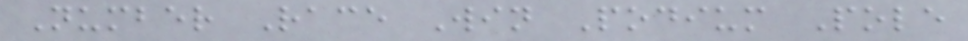Number Race Win Podium Pole
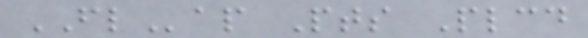FLap Pts Plcd
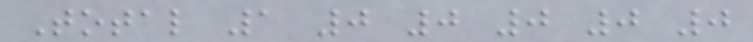Total 1 0 0 0 0 0
